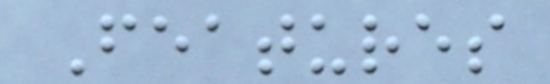Features
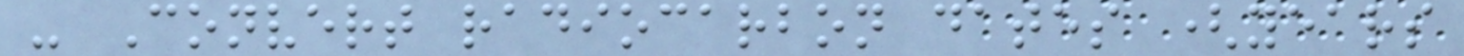- Convert radiocarbon dates (years
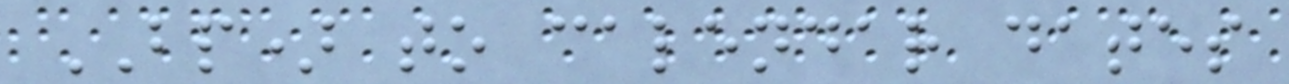BP) to calendar dates
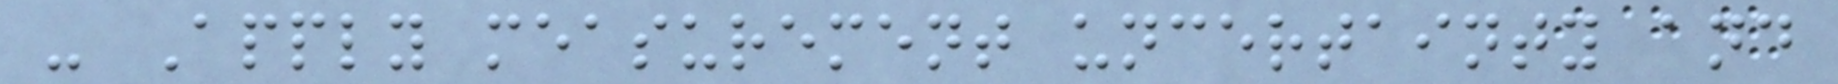- Apply measurement uncertainty and
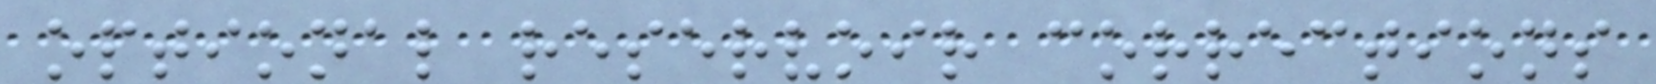optional reservoir corrections
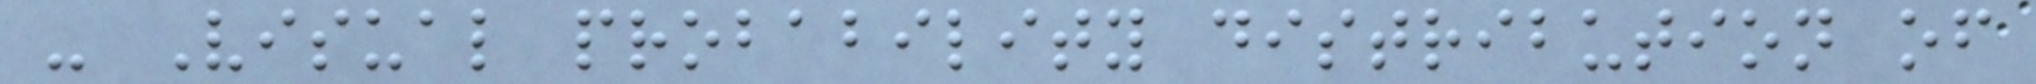- Visual probability distribution of
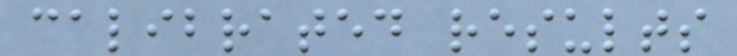calibrated results
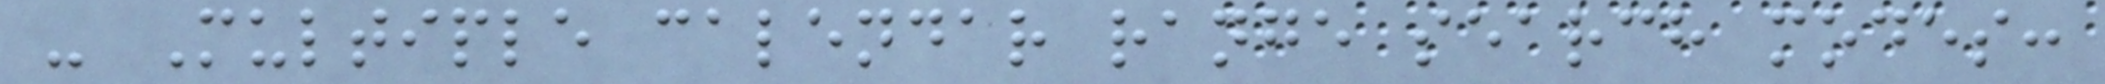- Multiple calendar range search modes:
